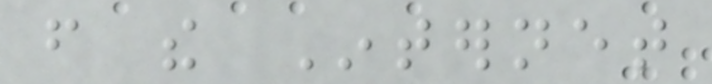from the Internet
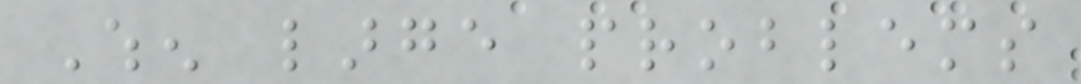When large problems
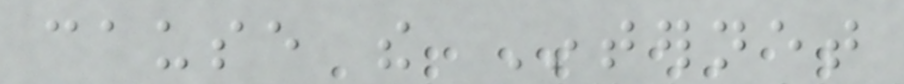cause the Internet
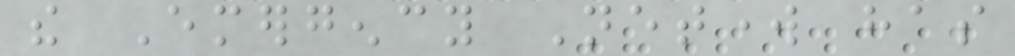the Emergency Network has
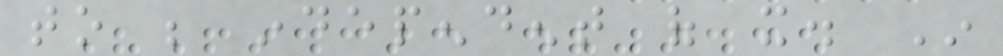to be independent of it. In
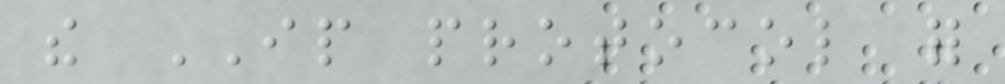the IP protocol for
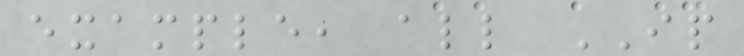example, all IP
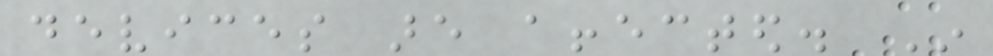devices are affected. In
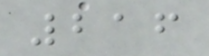216
